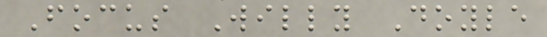Focus Willy Doyle
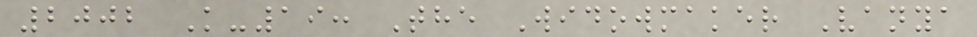2002 K-19: The Widowmaker Vanya
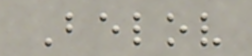Belov
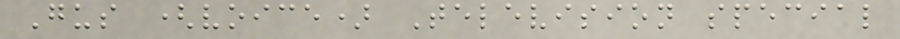Gus (voice) Television special
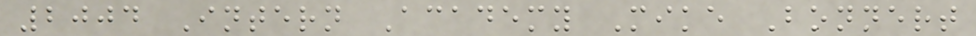2004 Intern Academy Mike Bonnert
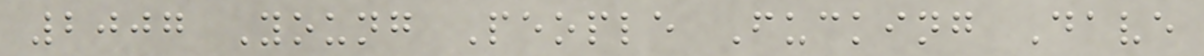2007 Young People Fucking Dave
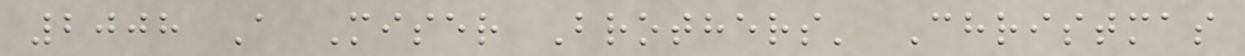2008 A Miser Brothers' Christmas
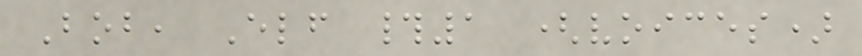Bob, Elf #1 (voices)
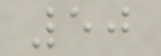50
